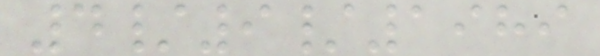4/9/1989
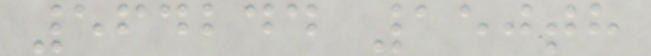564244 150th
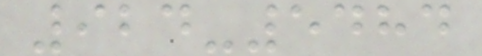924-5484
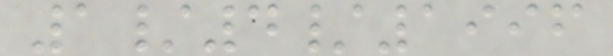1/4/1996
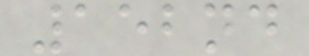152nd
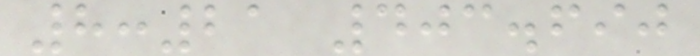8:21 403.690
